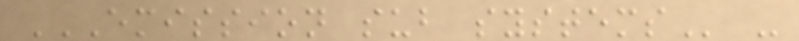EMISSION SUB SYSTEMS -
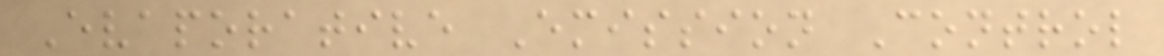Evaporative Emission Control
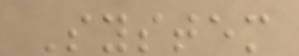System
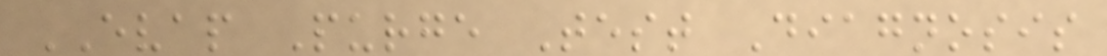EVAP Purge Test Diagnosis
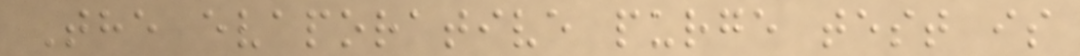The evaporative purge test is
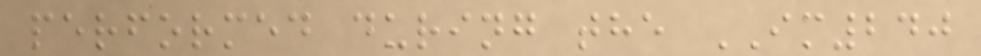performed during the IM240
